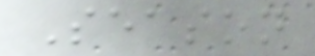Season
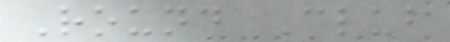Round Club
